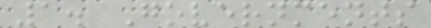1. Governments
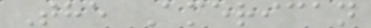The American
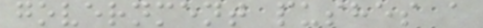government pushes a
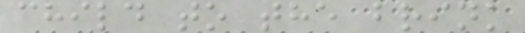child to the brink
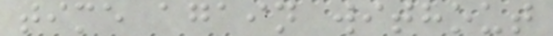time again without
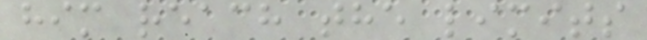him reach the limits
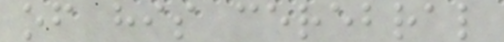of his cerebral
